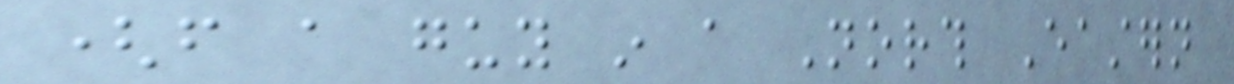(from a guy in a North Eastern
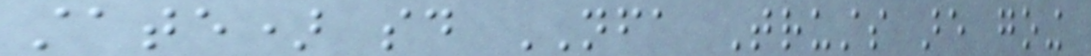state) said NFA Trusts are going
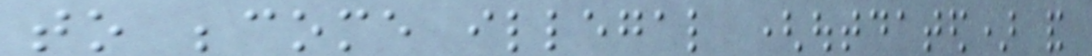to become illegal (outdated) and
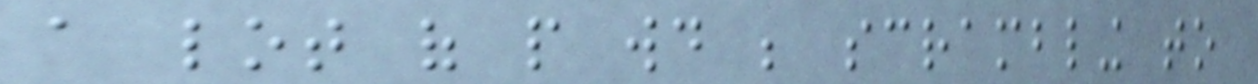a lot of people would be scrambling to
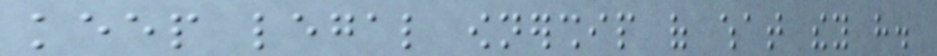keep legal ownership of what they have.
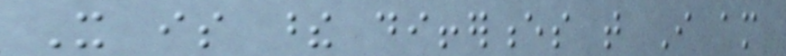It is these differences that I am
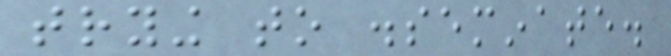trying to disseminate.
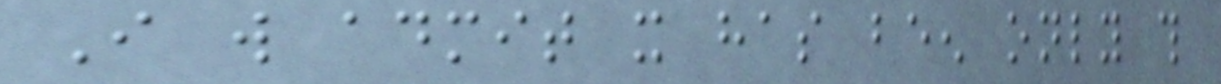I will admit it has been only this
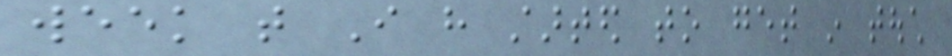week that I have started to get in touch
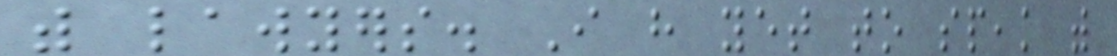with lawyers. I have yet to speak with
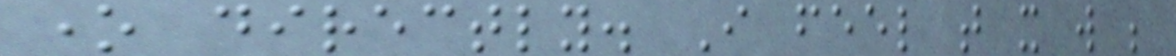one directly. I feel that it will be
